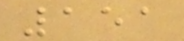151
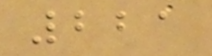221
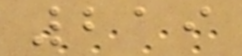219
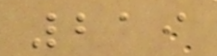219
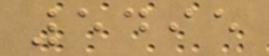5495
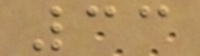33
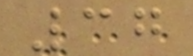37
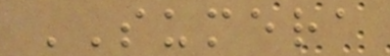SUMERA
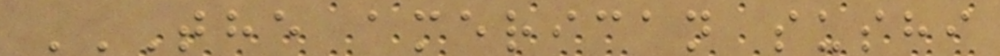THE AMERICAN SUSHI
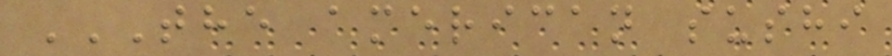THE AMERICAN SUSHI
